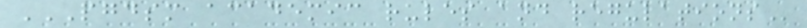PGDSM ACADEMIC RULES AND REGULATIONS
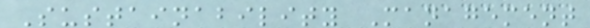Sustainability Management
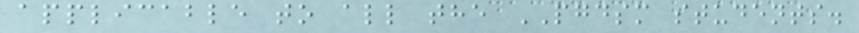applicable to all the PGDSM students.
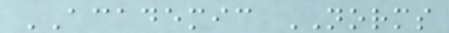ACADEMIC NORMS
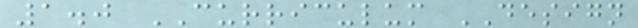1.0 CURRICULUM DESIGN
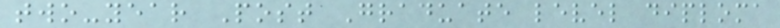two-year Post Graduate level diploma
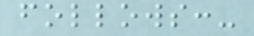follows:-
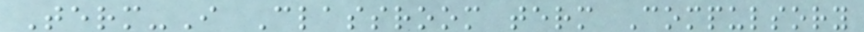Term-I Classroom term Compulsory
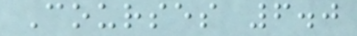Courses 6.0
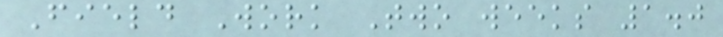Field Work Two weeks 1.0
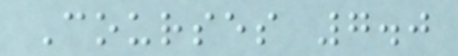Courses 7.0
